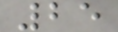25
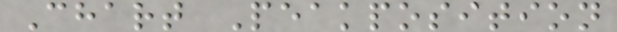Chart Peakposition
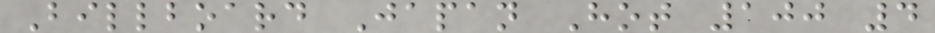Billboard Japan Hot 100 4
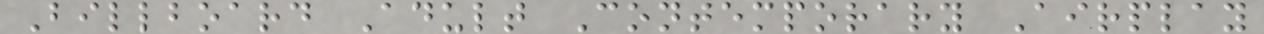Billboard Adult Contemporary Airplay
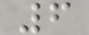6
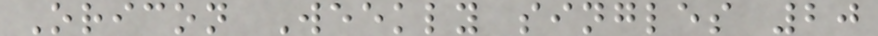Oricon Weekly singles 20
